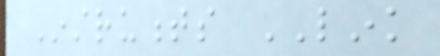Instruments LINK
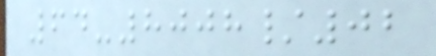64-8008/02
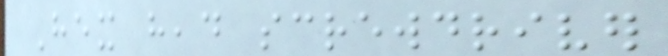Hex head screwdriver
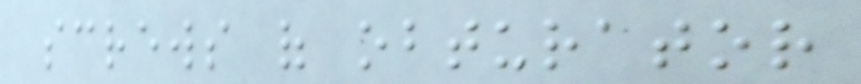screws of obturator
